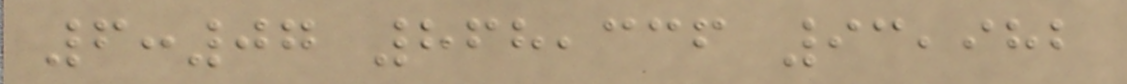6:07 868,336 93,982
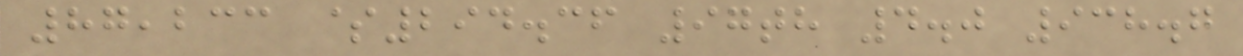87,233 $294.36 97th 4.0 938.7
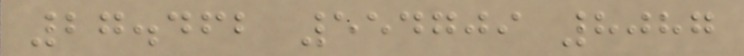27.462 554709 8087
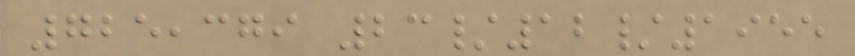725,379 23/12/1955
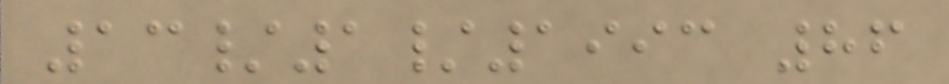13/1/1993 86
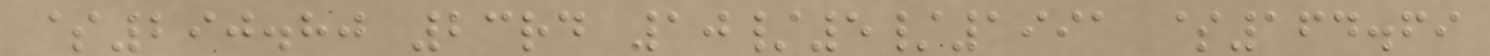$290.80 23rd 10/5/1991 $164.69
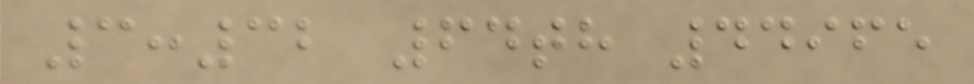3:32 64th 44965
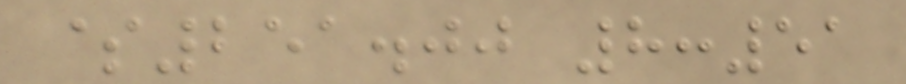$251.00 8:51
